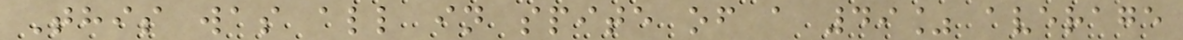This was all in spite of a 49% average
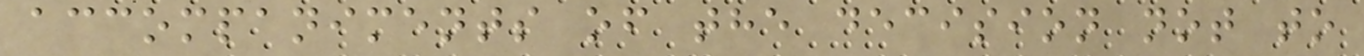accompaniments of the decision not to
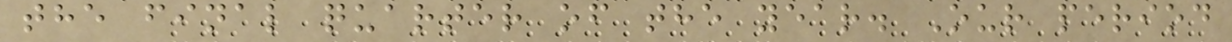the final quarter of the year. Our period
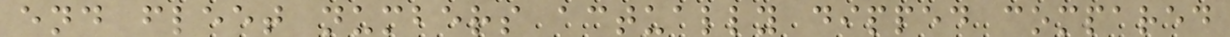end fleet numbers actually dipped compared
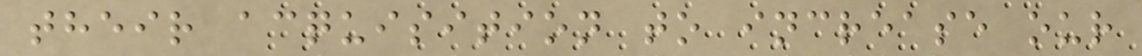their acquisition to increase our
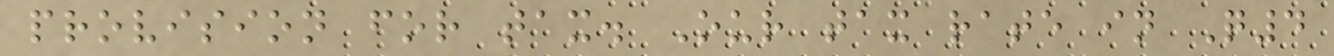provision for tax. Our tax rate in Q4
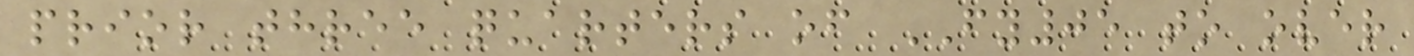prior three quarters of FY05 to over
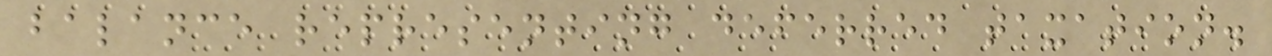balance representing deferred taxation.
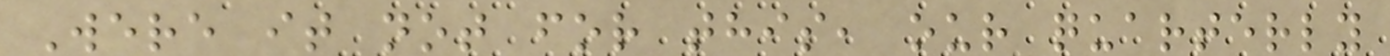Were it not for this, our quarterly
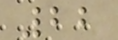22
